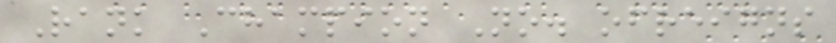Rank Champion No. ofreigns
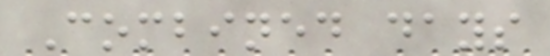Combined days
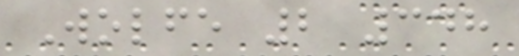Wolfe 2 348
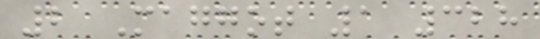2 Maggot 1 328
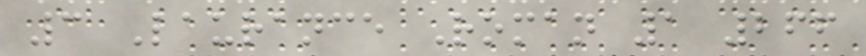3 Laurance Roman 1 266
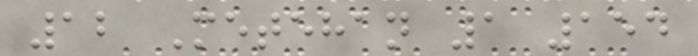12 Metehan 1 154
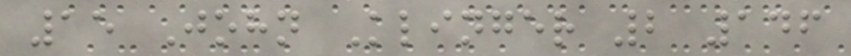15 John Klinger 2 146
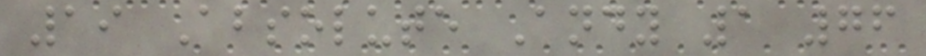19 Absolute Andy 1 76
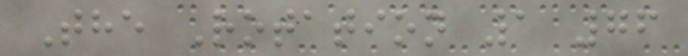The Rotation 1 76
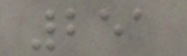251
